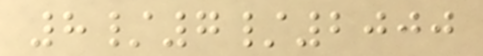8/7/2000
